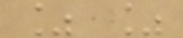% %
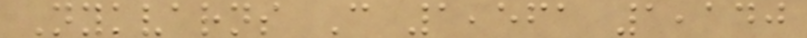Nykvarns C 1,561 1,140
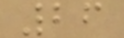26
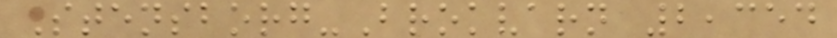Stensborg-Brokvarn 2,354
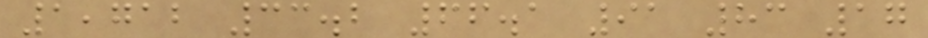1,712 33.2 66.1 91 83 17
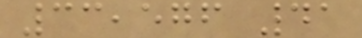33,576 41
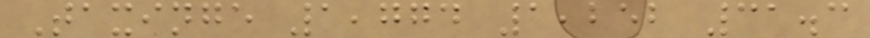Taxinge 1,774 1,252 31.3
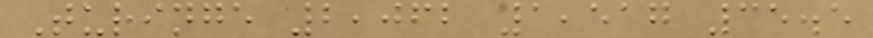Turinge 2,062 1,517 35.5
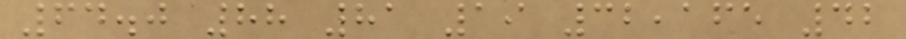64.0 88 81 19 32,165 42
